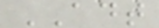ADT
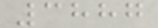3887
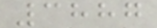3887
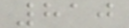810
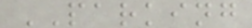PARKING
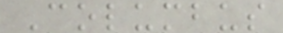Columbus
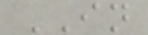IN
